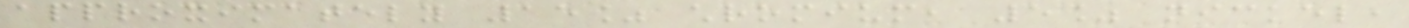approximately 15% chromium, 5% nickel,
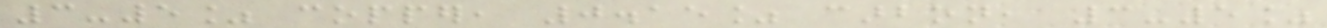3-5% copper, 0.15% carbon, 3-5%
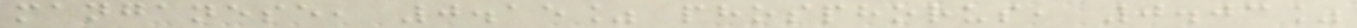manganese, 0.15% phosphorus, 0.03%
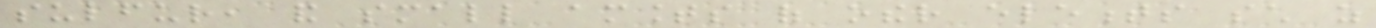sulfur, and small amounts of other elements such as
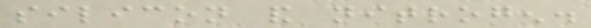silicon and nitrogen.
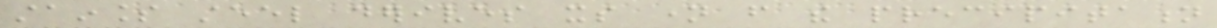stainless steel derives its name from the precipitation
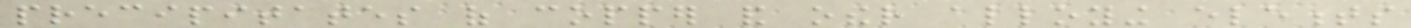precipitates of copper and other alloying elements
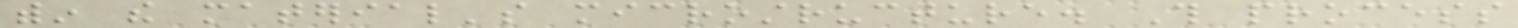within the material's microstructure. This process
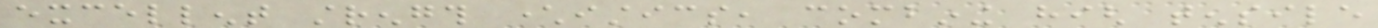excellent strength characteristics, combining high tensile
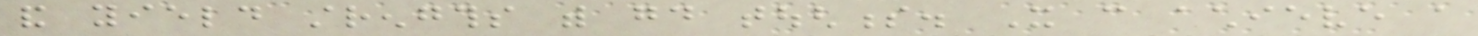and yield strengths with good toughness. It can achieve a
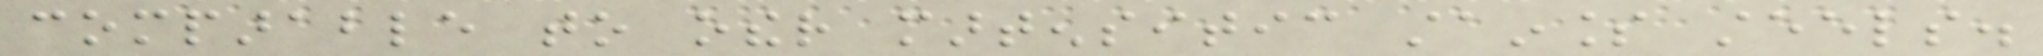comparable to other martensitic stainless steels.
